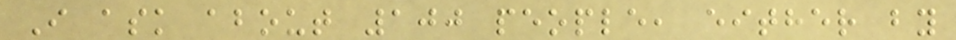I ask about 100 people, either by
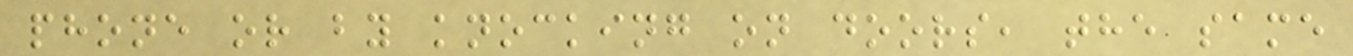phone or by knocking on doors, the same
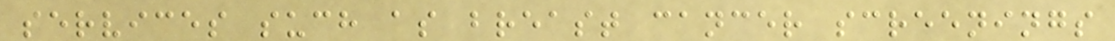services such as breast cancer screenings
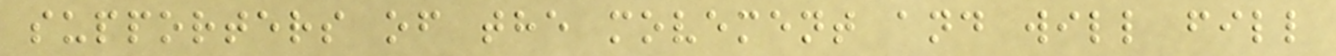supporters of the movement and will fill
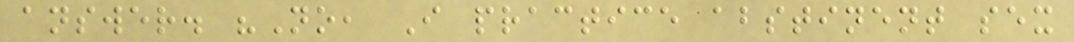answer. "No, I practice abstinent sex
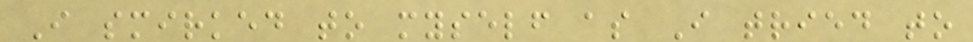I smirked to myself as I tried to
